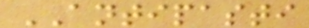ANTIPASTI
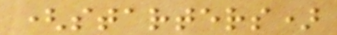(starters)
